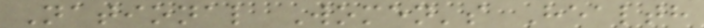National Women's Health
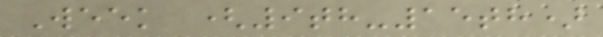Week (9th-15th)
